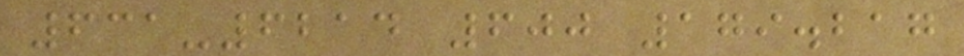631-6214 600 179.217
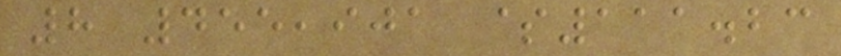8 455,901 $111.23
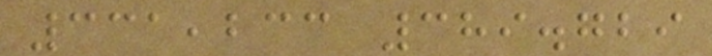331,233 389.729
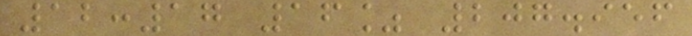12:17 16% 207.956
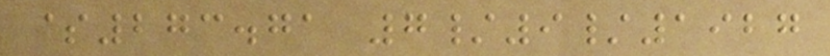$273.71 7/9/1927
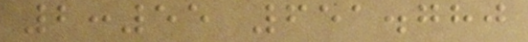2:55 651.780
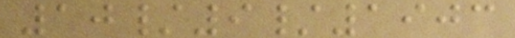10/9/1903
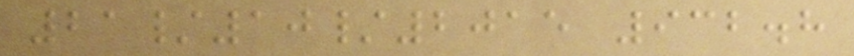21/10/2015 932.8
